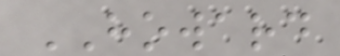HOWARD
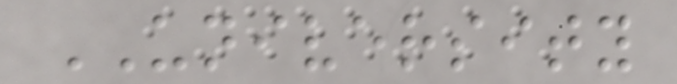UNIVERSITY
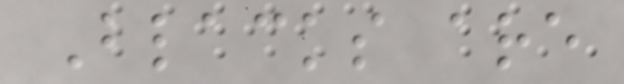Blacks are
